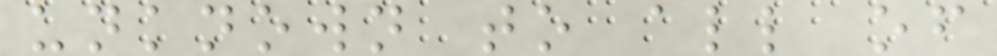unknown to all of
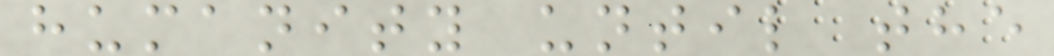humanity until the
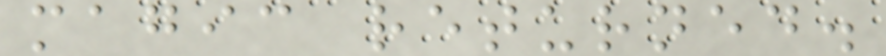magic returned.
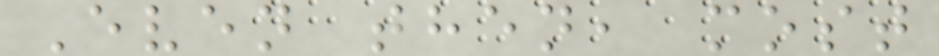Even then, most
